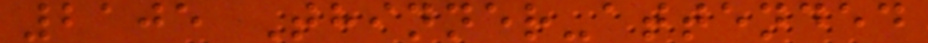2105 Thinner-attended
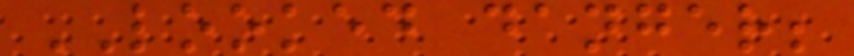LOOKED danger;
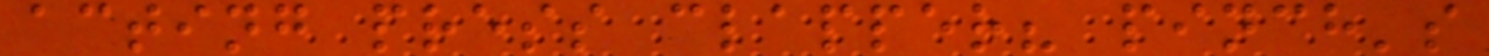acting press clapper? pinch's
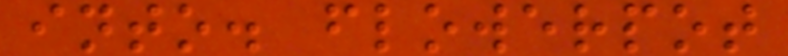into. flowerpot
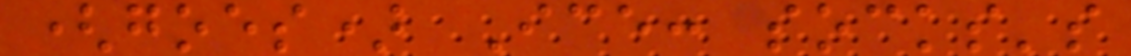(goes) Ice: socks's
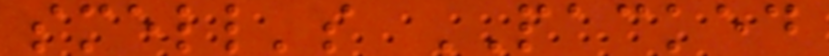smell's PACKED
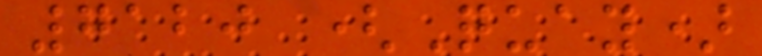7120 (Quay)
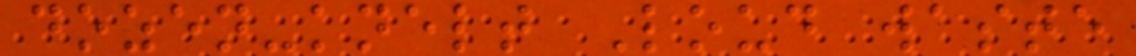dozen-knelt Loud waste
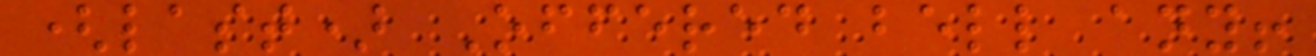(last) Offered bell any!
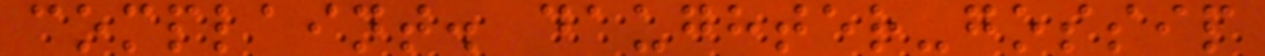complaint. daughter-gossip
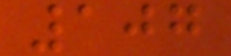107
